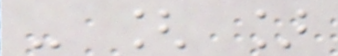- [ ]
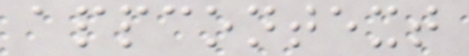appcontext
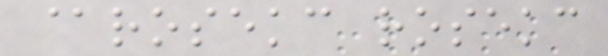@rosekc rosekc
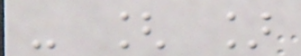- [ ]
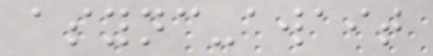async-await
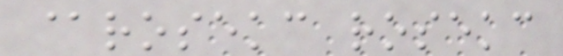@rosekc rosekc
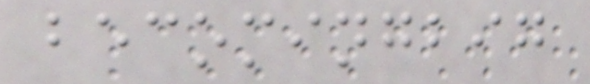becomingbig
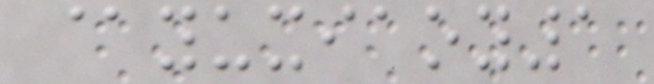@yuxiaoy1
